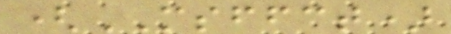(MSFFCT)
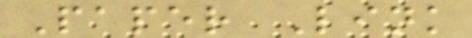Paper Link
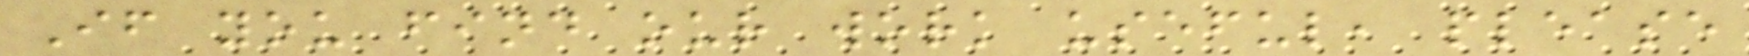If you find our work useful, please
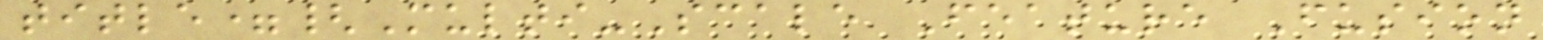title={Multi-Scale Feature Fusion
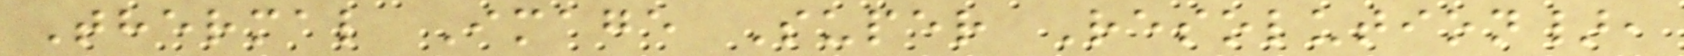Thermal Image Super Resolution},
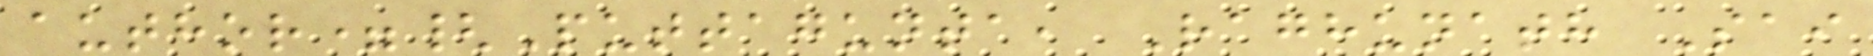author={Puttagunta, Raghunath Sai
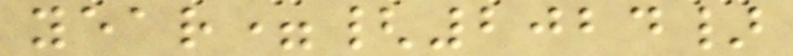year={2024}
